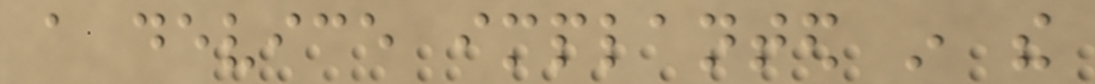a device implanted in the
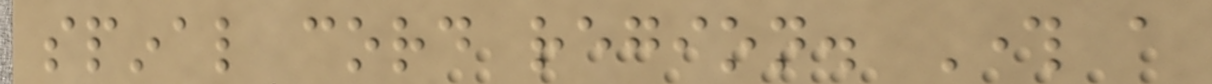spinal cord region. Through a
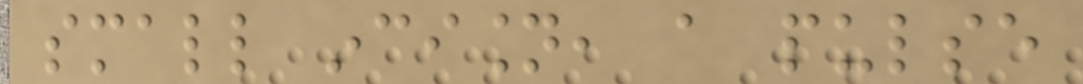small incision, a pulse
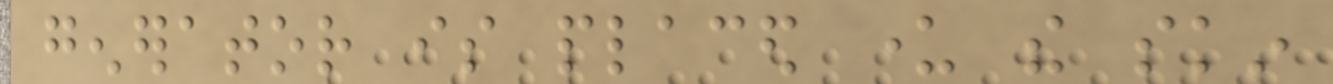generator is placed under the skin
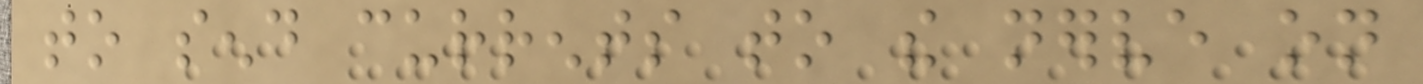to send currents to the nerve on
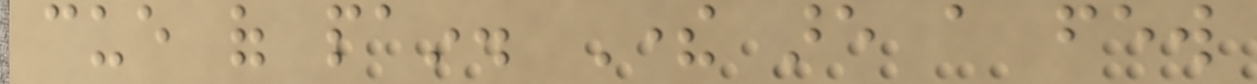cue of pain. There are a few
